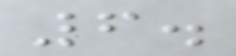6.
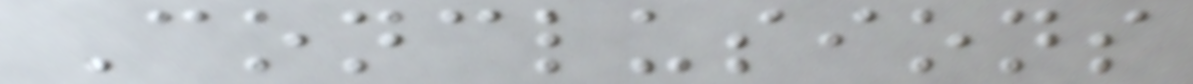Conclusions
